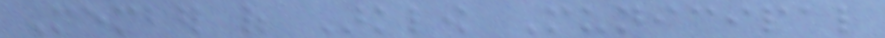Member of Arklow Municipal
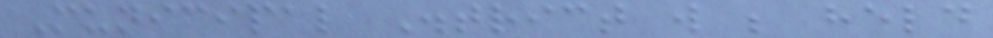Municipal District will be held
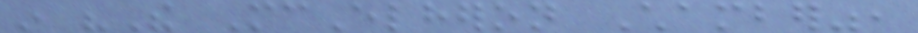in "The McElheron Chamber",
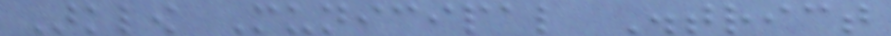Arklow Municipal District
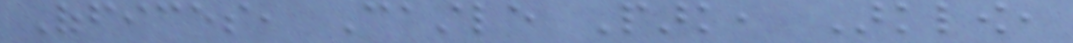Offices, Castle Park, Arklow,
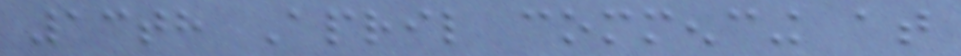13th April commencing at
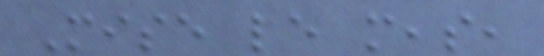Mise le meas,
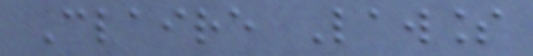Claire Lawless
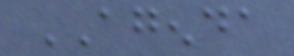AGENDA
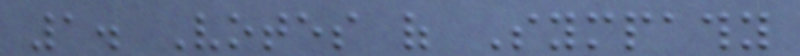1. Votes of Sympathy
